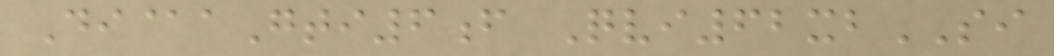Di@aGti6f Qvi62xbSI
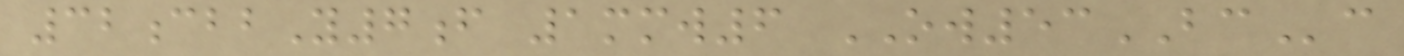32cbbY7f 1mmw6 OW53BCc
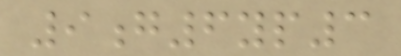9g6yp3
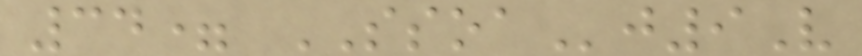34= SSOAj9V
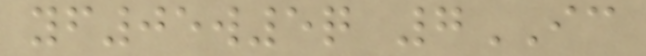yf05w5q 7IC
